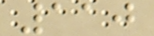110
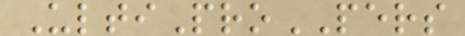UltiProPERS
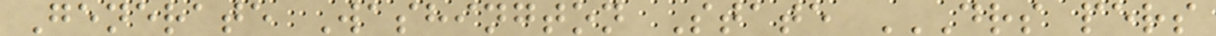Generate Washington State DRS PERS
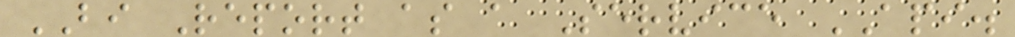BI Report as a Service API.
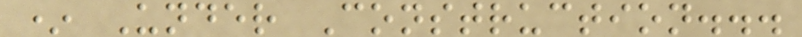* Under Construction...
